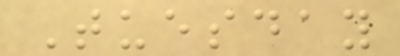Tuesday
